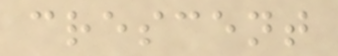crescent
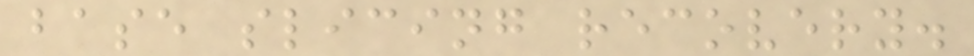base slicing recovery.
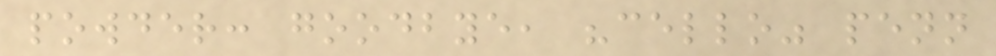powder: goodbye, "cello" penn
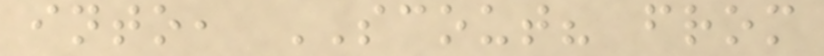into, SCOUT? from
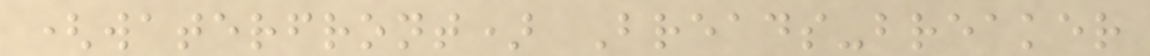(waterfront) Breads-breaker
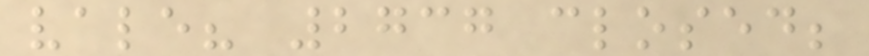vale? 2737 closed;
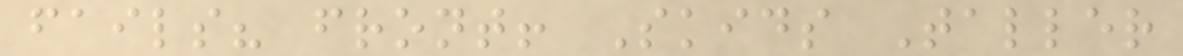fails? front! Skids Taller
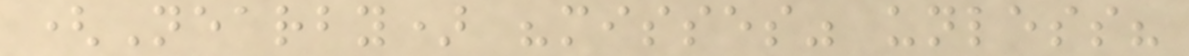(Nearby) "misses" unless?
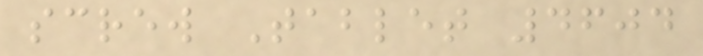screw Tablet 4604
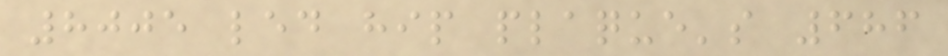8005 led hip plaque's 686
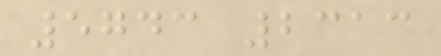5743 2313
